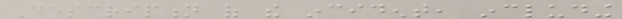Description of the incident, including
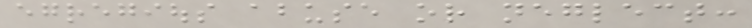egregious abuse or neglect:
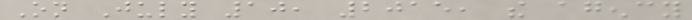On July 10, 2015, the agency
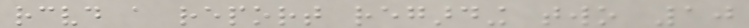received a report regarding two 10
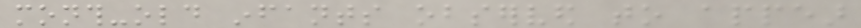month-old infants observed to appear
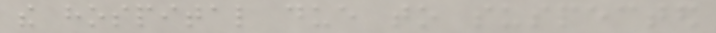the hospital due to suspected
